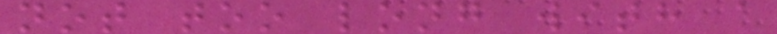not too long with a
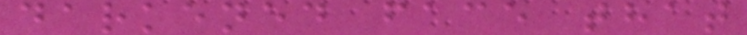darkened face that
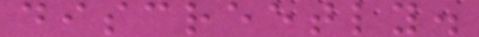discreetly.
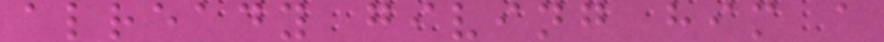already giving him a
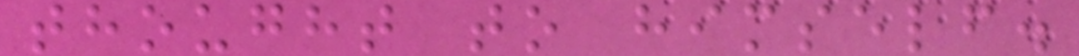thought to himself.
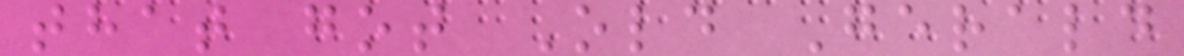that got Old Gerald
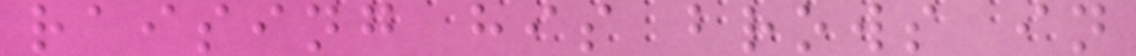raising his brows in
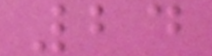24
